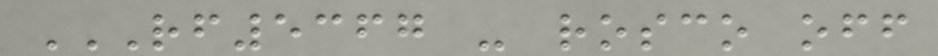RF5367 - ROSCO OFF
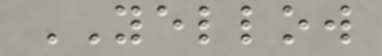YELLOW
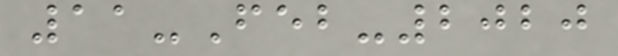11-Feb-2020
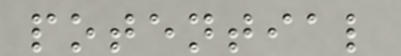potential
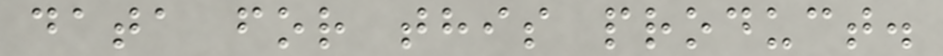data for this product.
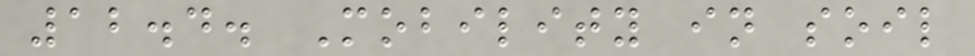12.4. Mobility in soil
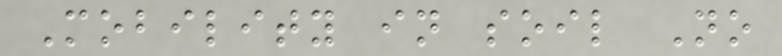Mobility in soil No
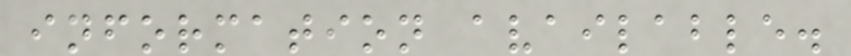information available.
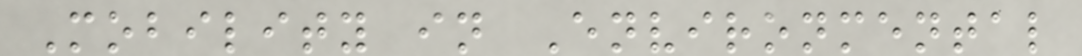Mobility in Environmental
